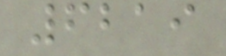6219
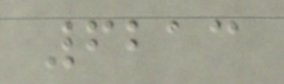6213
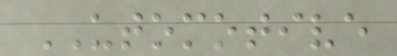UTOMOTIVE
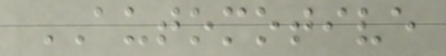AUTOMOTIVE
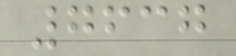7637
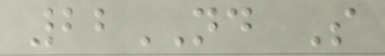22ND S
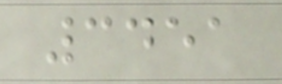3451
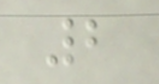2
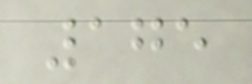175
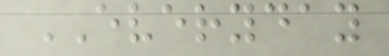EVERYDAY
